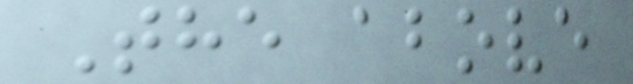The above
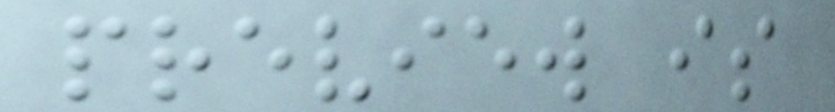preview is
